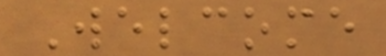Welcome
